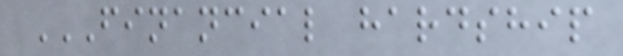FINANCIAL HARDSHIP
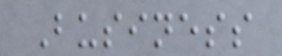Business
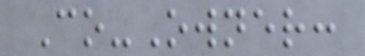Co-Owner:
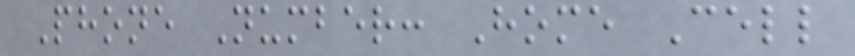Phone Number: Home Cell
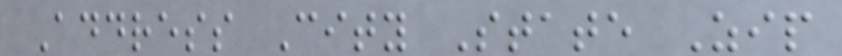Address City State Zip
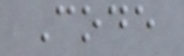Code
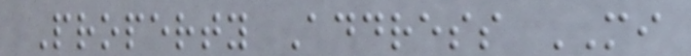Property Address MI
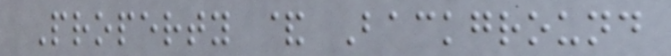Property & Background
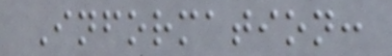Information:
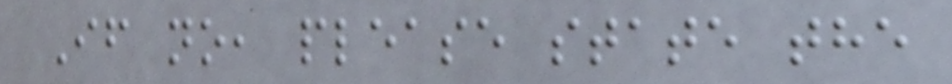If no, please state the
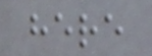here
